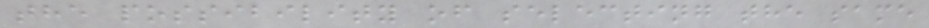the possibility of selecting the same
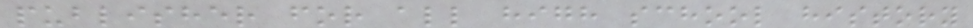publisher for all high school history
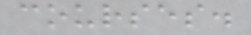courses.
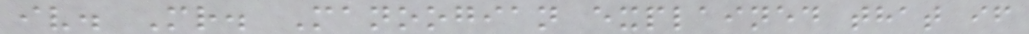iv. Mr. Manoogian explained that if
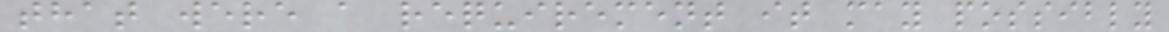that were a requirement it may possibly
